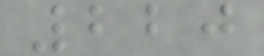220
